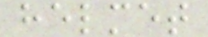helmet
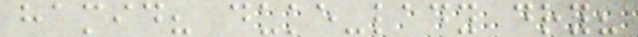hamid? duke-lady dry?
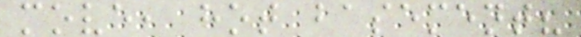move, hot basement?
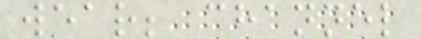wear; channel
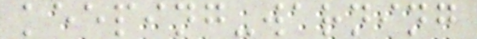keeping-warning
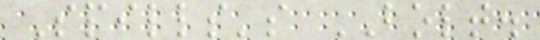Spills's BOLT.
